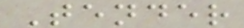Tender
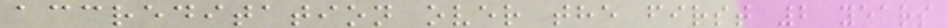accreditation over the first 2 years
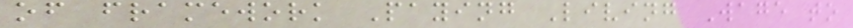of framework Paying Living Wage to
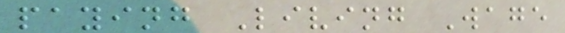paying Living Wage
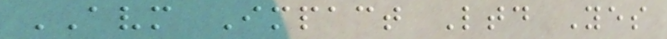AVM Impact Ltd Yes
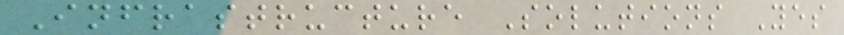Infrastructure Solutions Yes
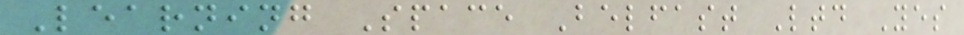Learning Space Belfast Ltd Yes
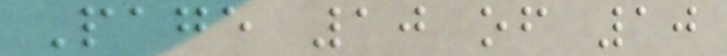Page 10 of 10
